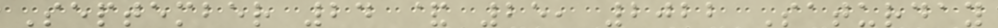September 24 & 25, 2022 Saturday
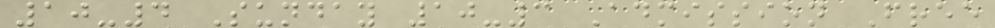10-4 Sunday 10-3 Admission Free
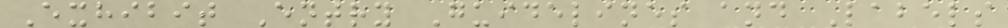Exhibit Entry Guidelines and Labels
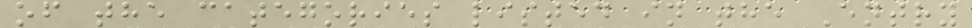of the categories listed in the Entry
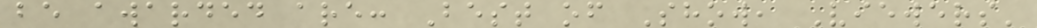be awarded are: Best of Show, Viewers'
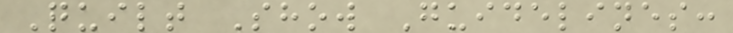Quilt Show Guidelines:
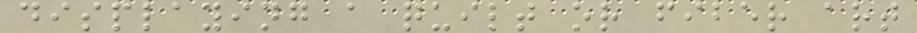displaying a quilt or fiber art
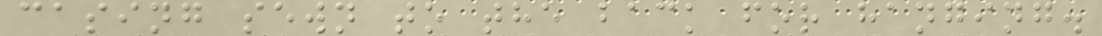casing sewn to the back for hanging.
